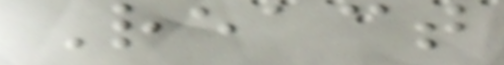React
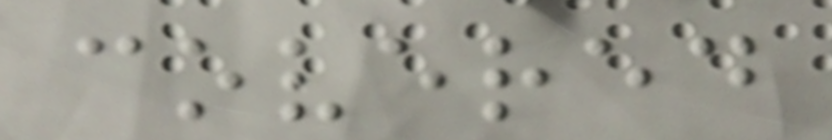covered
